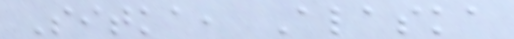Sitka, Alaska
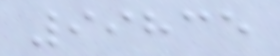99835
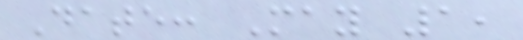Date: May 1,
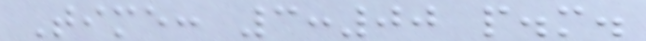Time: 3:00 p.m.
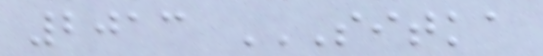2013 SITKA
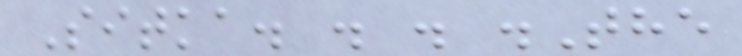Sitka. . . .The
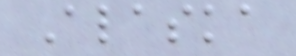Alaska
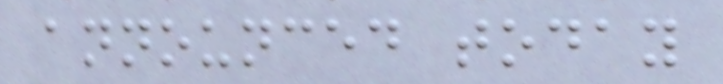announced today
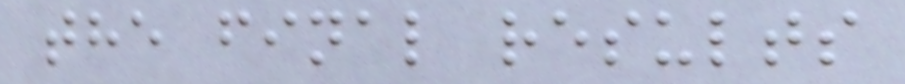the final results
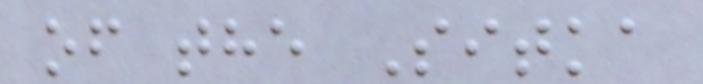of the Sitka
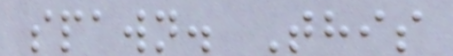spawn. This
